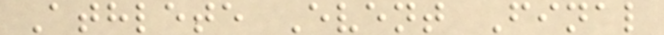Athlete Event Final
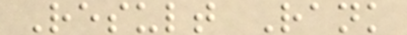Result Rank
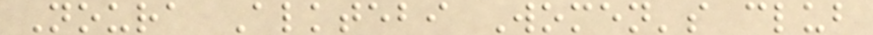Noura Alktebi Women's club
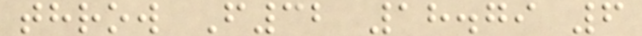throw F32 18.79 6
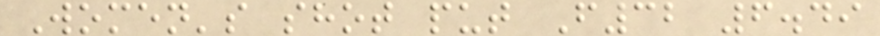Women's shot put F32 6.49
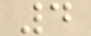4
